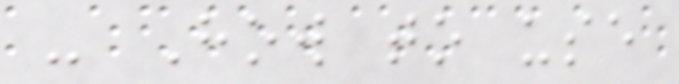- How to use
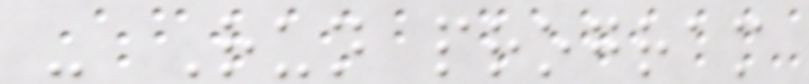- Run program
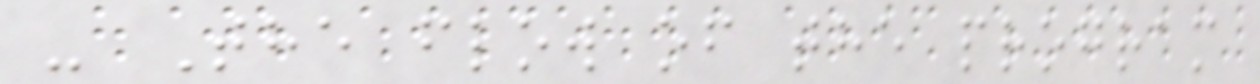- The flow of the program
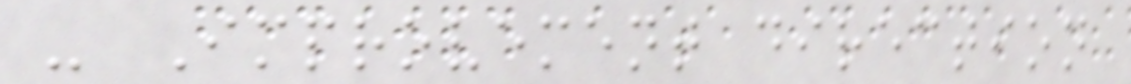- Improvement direction
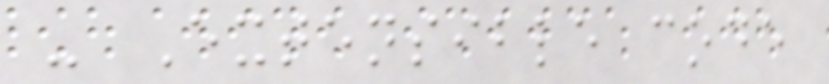- Extensible code
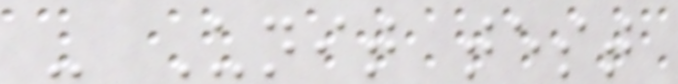- Unit test
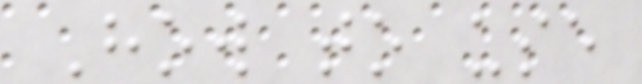How to use
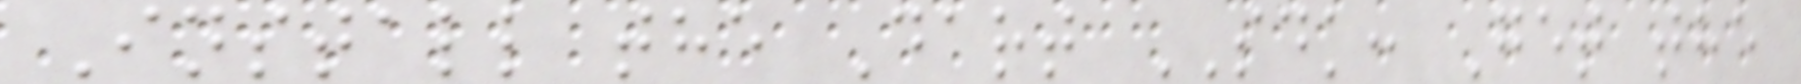Install the Dart SDK: Get the
